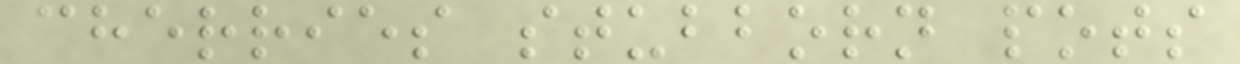cherries stubborn pots
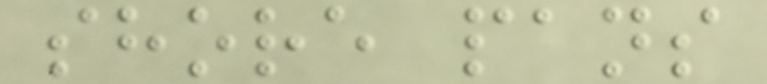shore pans
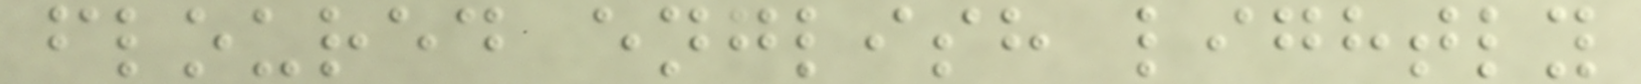floured english lightly
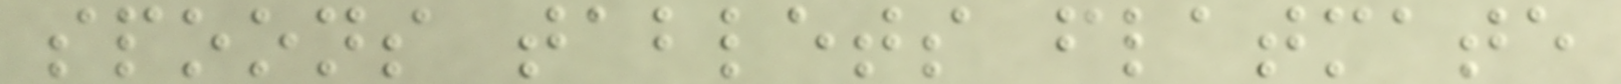spoons tablets flatmate
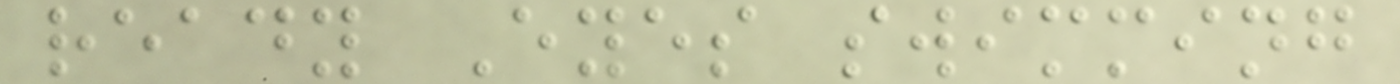ready Eyes swimming
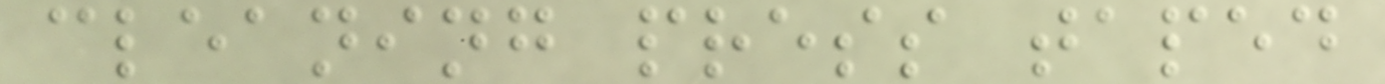cleaning press taped
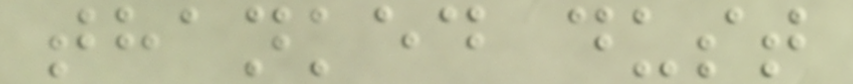thanked dust
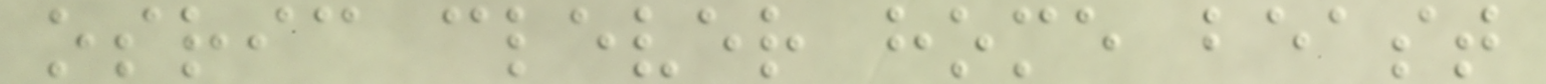osric clever home beast
